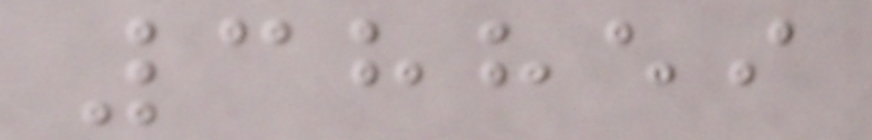38859
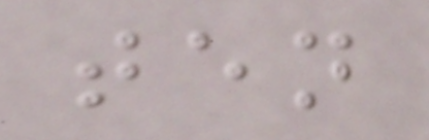ten
